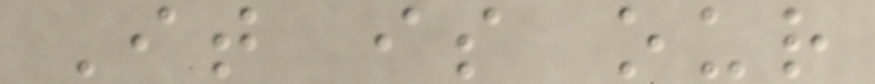It is our
